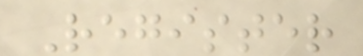Register
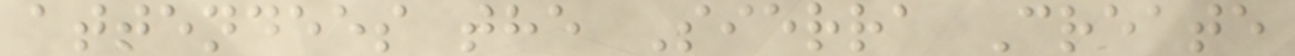attendees the Sierra Create
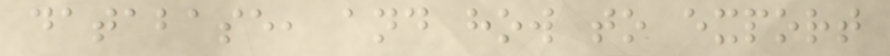database, and how to export
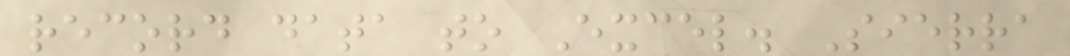record data to Excel. Sierra
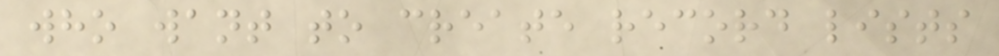who want to create record lists
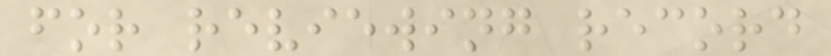for reviewing record
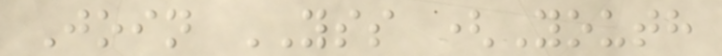Join YSS (Youth
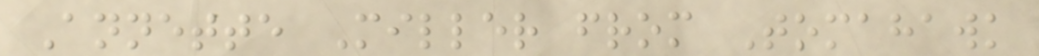Annette Miller from Tomahawk
